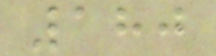180
